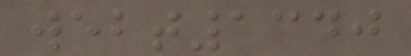webt1340
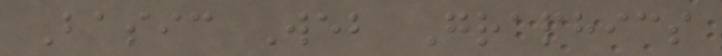Basic Web Graphics
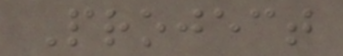Project
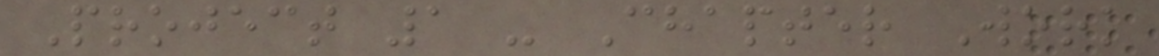Project 1 - Chapter Work
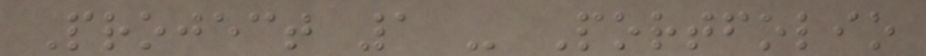Project 1 - Portfolio
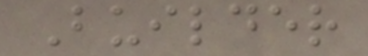Builder
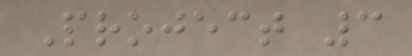Project 3
